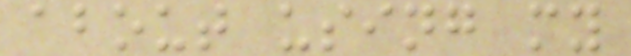about using my
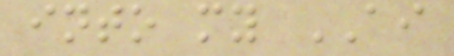into my AI
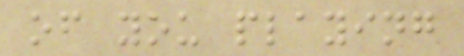of you playing
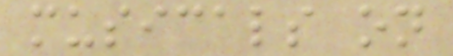musicals on
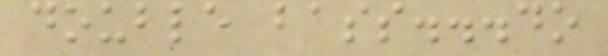double bass...do
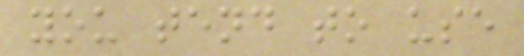you tend to use
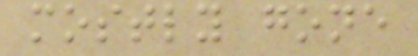mostly gone
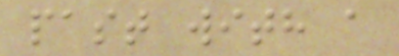past with a
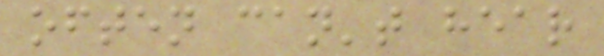often can't hear
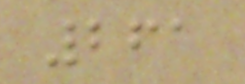261
